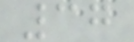37
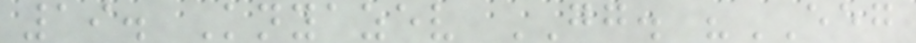19. Knyazev GG. "EEG
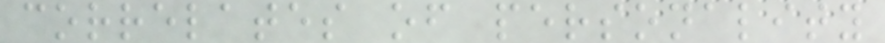correlates of personality
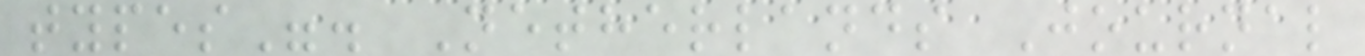types". Netherlands Journal
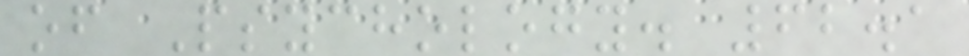of Psychology. 62.1
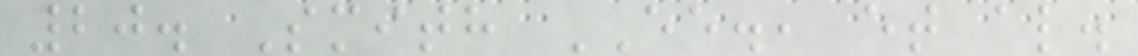20. Smith EE., et al.
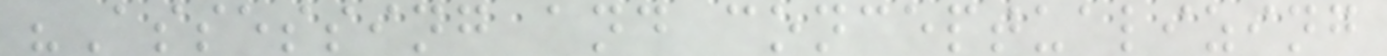"Assessing and conceptualizing
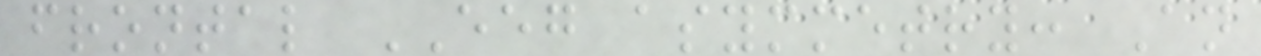frontal EEG asymmetry: An
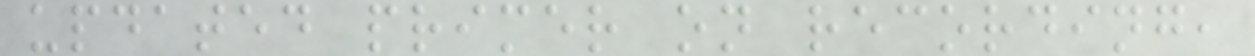updated primer on recording,
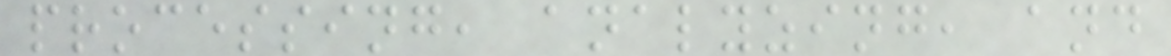processing, analyzing, and
